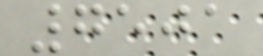7501
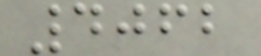4062
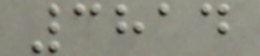3814
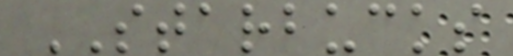STARBUCKS
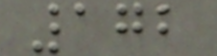172
